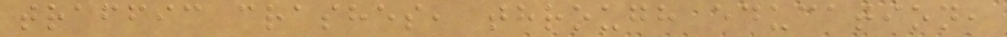traffic crashes, through education,
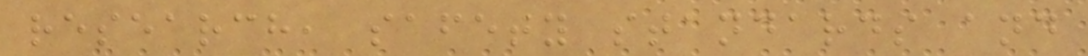research, safety standards and
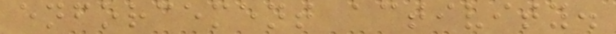enforcement activity.
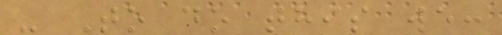- To do this we:
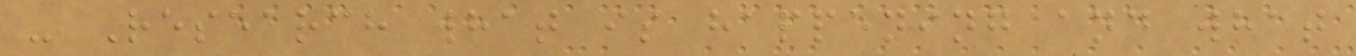- Research what is happening and what
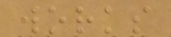works
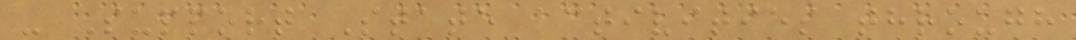- Support State activities through
